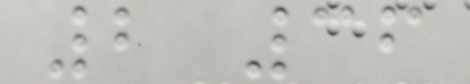2 36
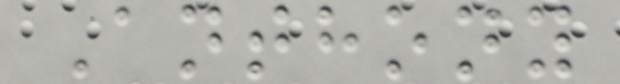Anthony
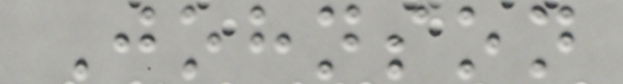Johnson
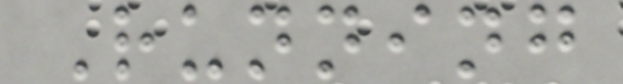Running
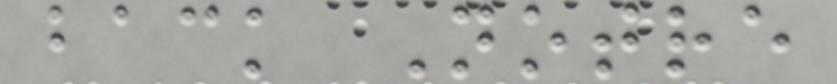back Notre
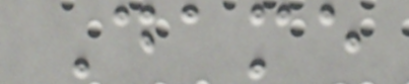Dame
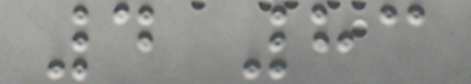4 83
